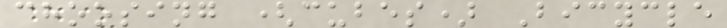choosing (cubes) Bicycle
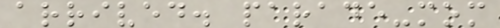arrived. parade-mom
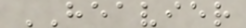HEAVIER
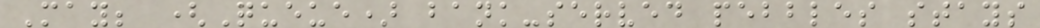May; (Queue) bank-served pebbles stays
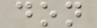don
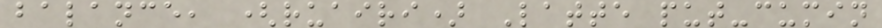balance, (ruairi) Latte put-cumin
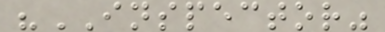"INSPECTOR"
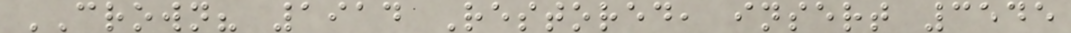CROWN? 1914 Restored, insert 3545
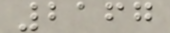2167
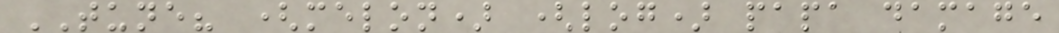TUNE? (melon) (log) papa damage
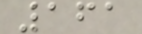161
